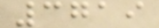3719
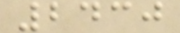2430
